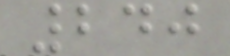240
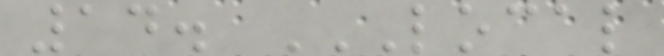14. LOCAL
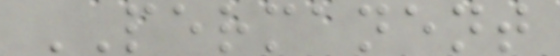PERMANENT
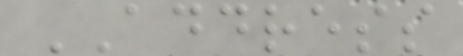ADDRESS
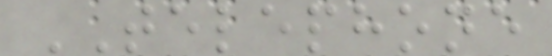TELEPHONE
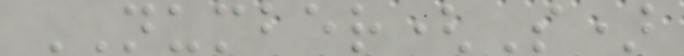NUMBER(S)
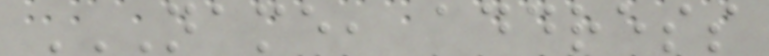NAME, ADDRESS
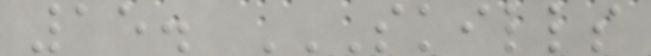15. SKILLS
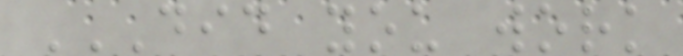DID YOU WORK
